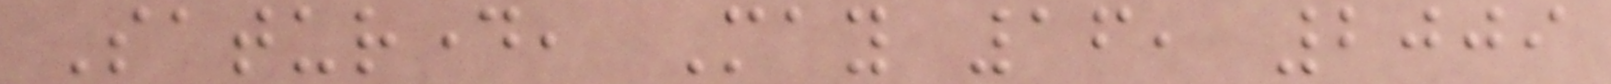Saturday, May 16, 2009
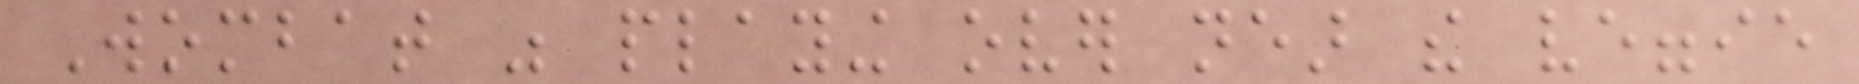Wombat was playing over near the veggie
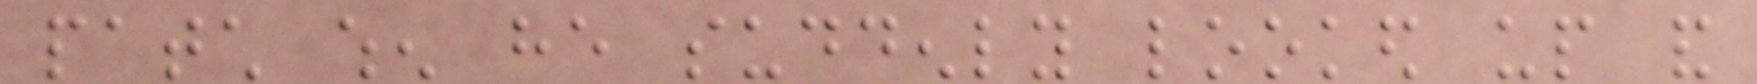patch when he suddenly looked up and
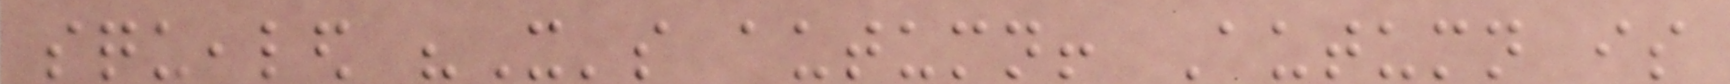squealed "It's autumn! Autumn is
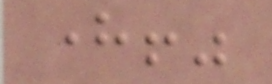here!"
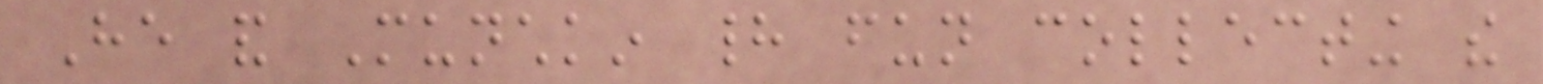He and Munchkin had fun collecting the
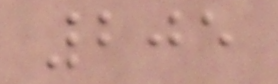205
